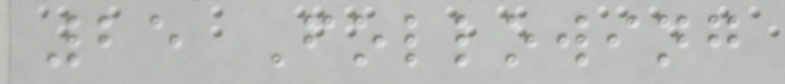25 Following
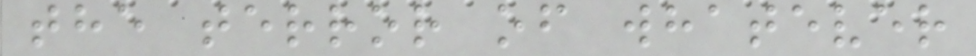the terror of whatever
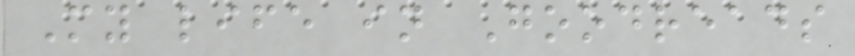My life in Goodreads
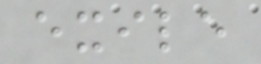exile
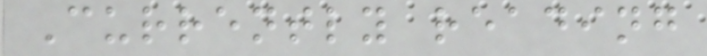Currently reading
